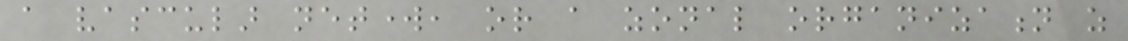a vascular network, or a zonal organization as
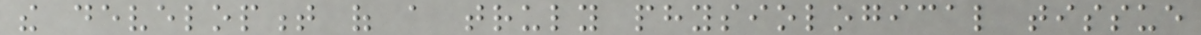the development of a truly physiological tissue
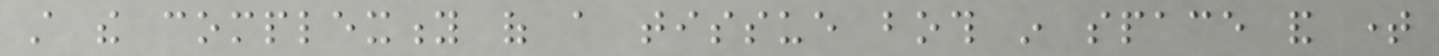still the complexity of a tissue both in space and time
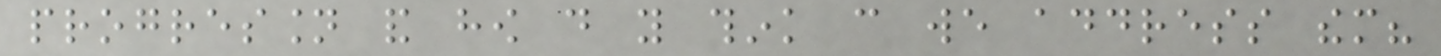progression and how do you think can we address them?
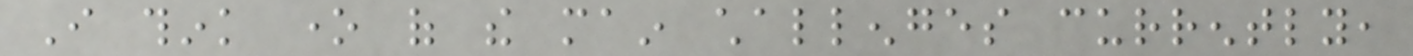I think one of the main challenges currently,
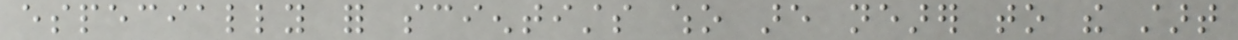especially for scientists who are nearer to the start
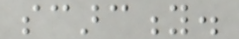scarcity.
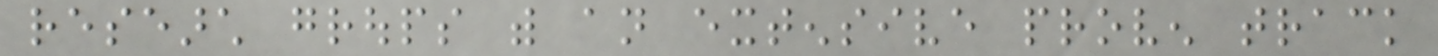research groups with an extensive proven track
